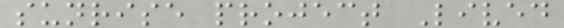sunrise project Lived
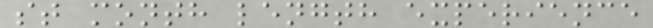st month length experience
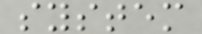system
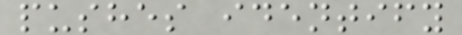pushes identify
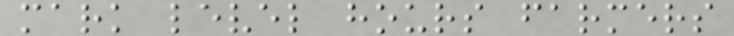mark level hours farmers
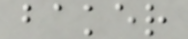baker
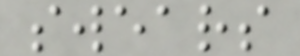swears
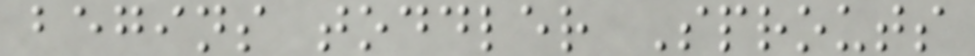begins toddler Sprouts
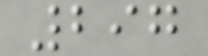297
